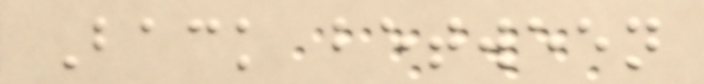Back between
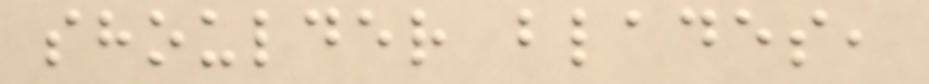shoulder blades,
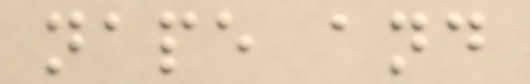nape and
